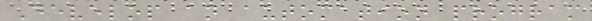Develop an automation program
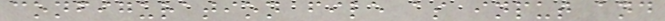configuration file as input and
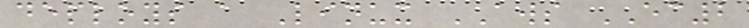deploys a Linux AWS EC2
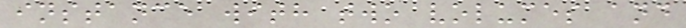instance with two volumes and
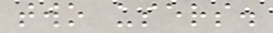two users.
